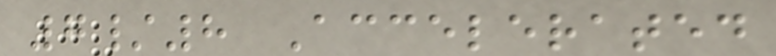7/8 Accelerated
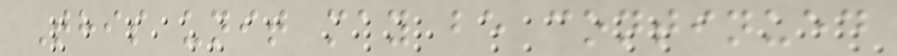This unit may be continued
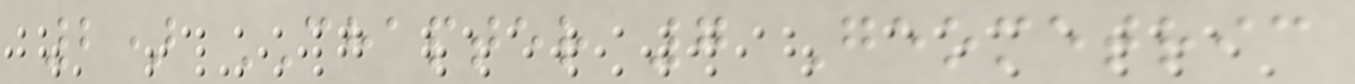2) CHAPTER 7 Geometric
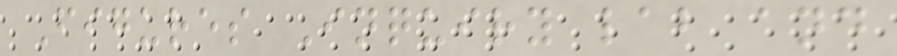Figures Inquiry lab and
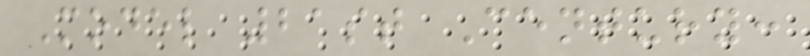Model 21st Century:
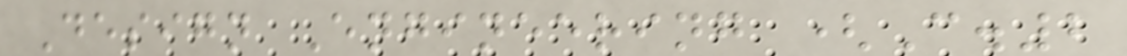Design Engineering (C.2
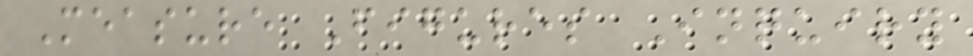Measure Figures Inquiry
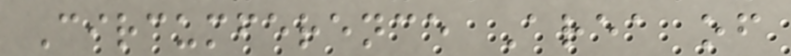Circumference Area of
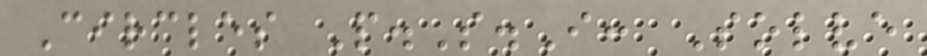Circles P.S.I: Solve
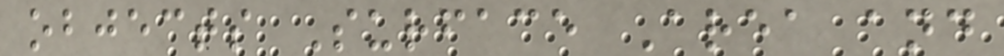objects Surface Area and
